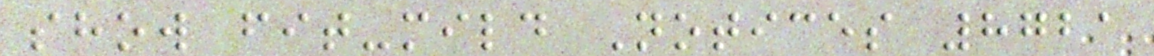show fit-mild Notices 8721
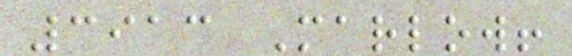3913 Marlow!
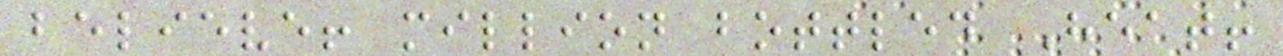believe! million bottled Heat!
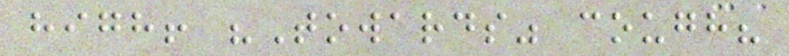high! "Towards" cough?
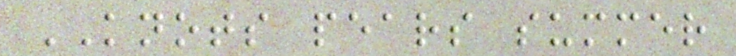KNOTS pears summer
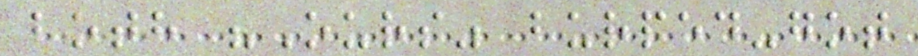both "Ours" burped-got
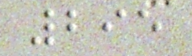295
